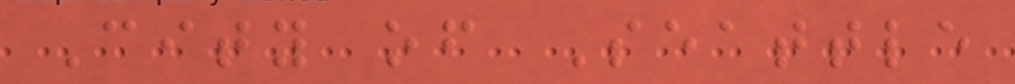City of Seattle
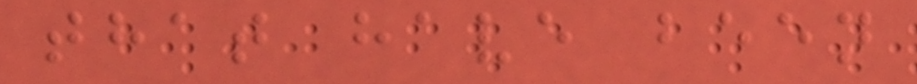that have been
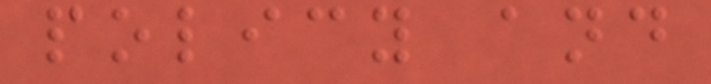policy and
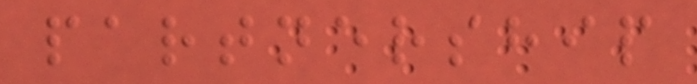partnership
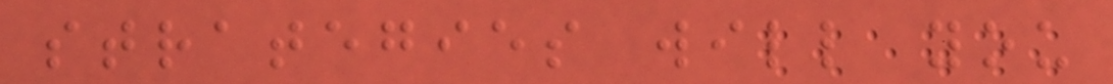strategies will you
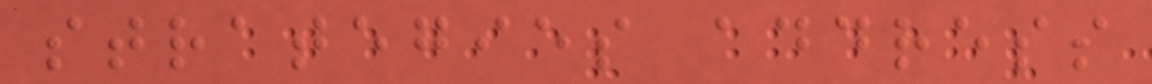strategies address
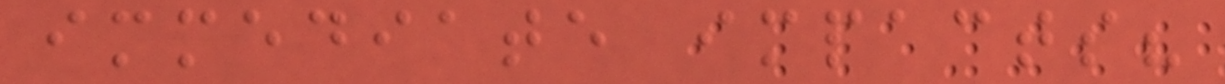immediate impacts?
